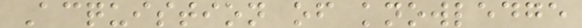Acquistion of knowledge
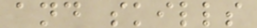and skills
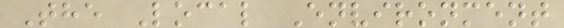The Local Environment
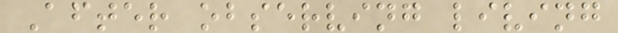After observing living
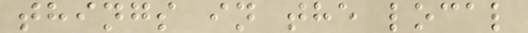things in the local
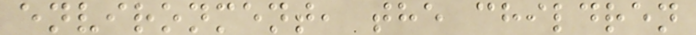environment, the children
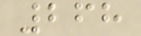268
